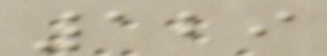129
